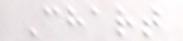Chart
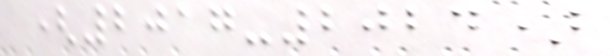(2017-2024)
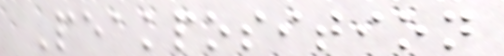Peakposition
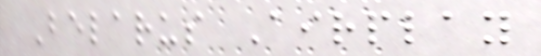Belarus Airplay
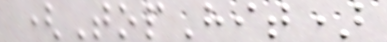(TopHit)
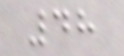48
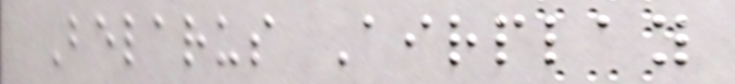Belarus Airplay
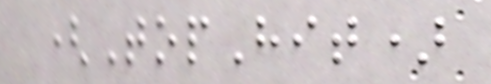(TopHit)
